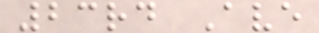23rd Ave
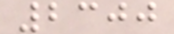2300
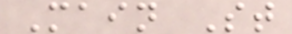Main St
